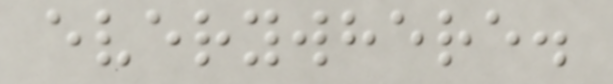everywhere.
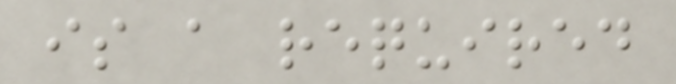is a required
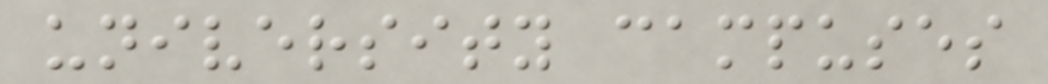university campuses
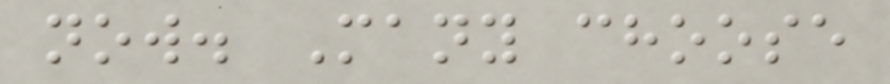now. Many choose
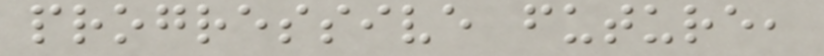progressive future,
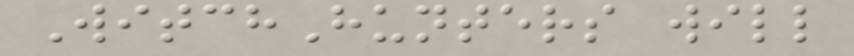WitchHunters will
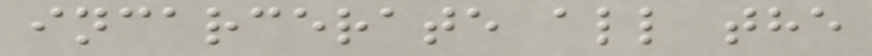incarcerate all the
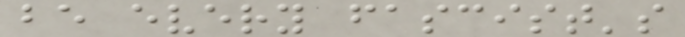be every fascist's
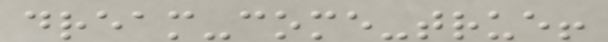dream-come-true!
